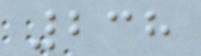238
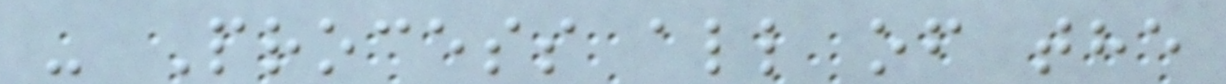- Process all of the
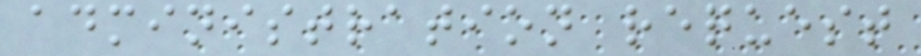administration request
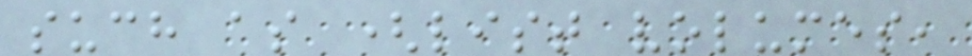such as (list volumes,
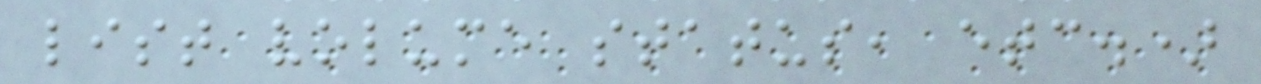list volume status, etc.)
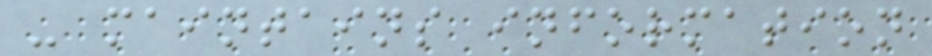- maintains information
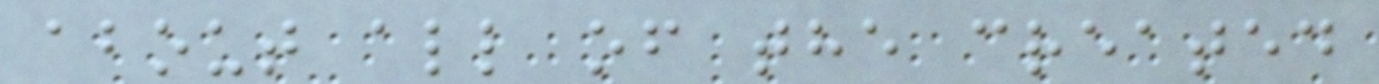about all of the created
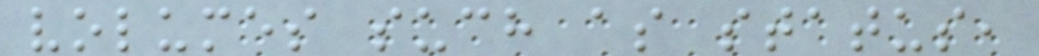volumes such as status,
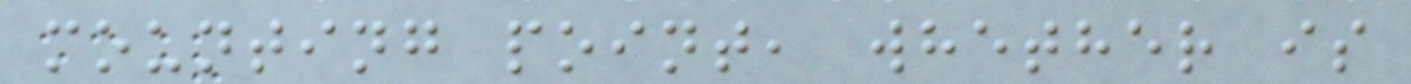mounting point, whether is
